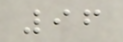96
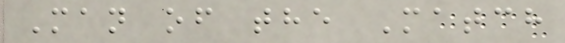Man of the Match
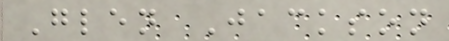Glen Jackson
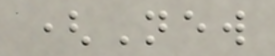(New
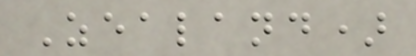Zealand)
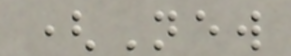(New
